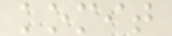komit
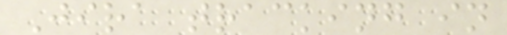Jira tracking in
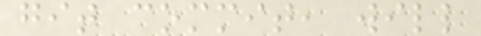git commit, will
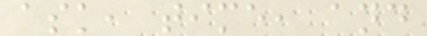ask, time, and
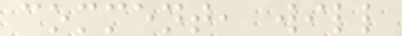comment, will
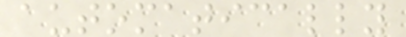automatically
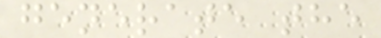generate the
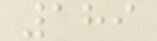189
